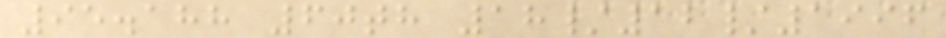95.188 60th 18/12/1996
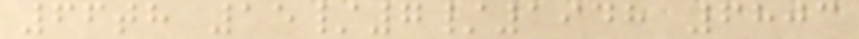66th 15/7/1948 6803
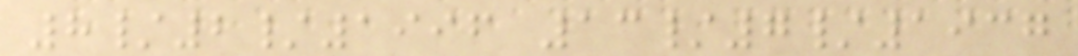8/2/1996 13/7/1937
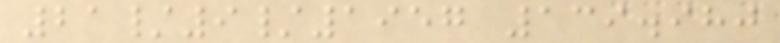21/9/1957 139.980
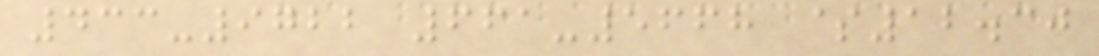433-9722 661-5668 $12.30
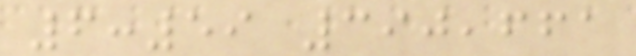6:59 390,661
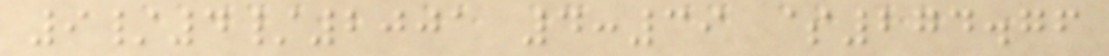9/4/2001 4:39 $274.76
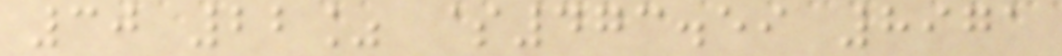30 22% $473.59 8971
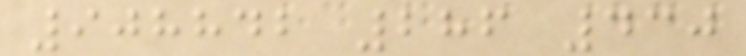908842 286 430
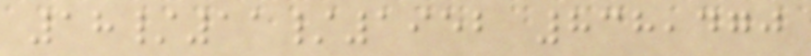18/11/1952 838,470
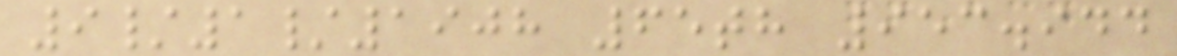9/1/1908 65th 953.944
